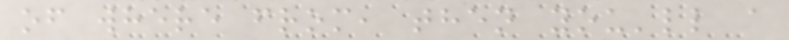of where from, then you'll a
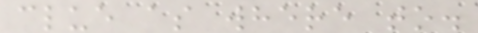clue as where to.
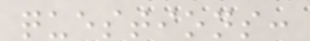questions:
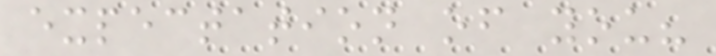expectation of you?
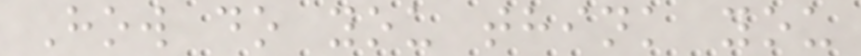How do you think you
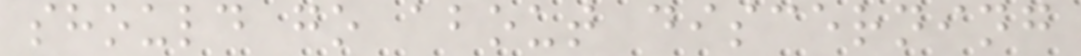should go about discerning
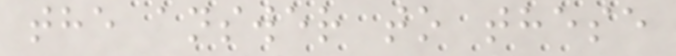the answer to these
